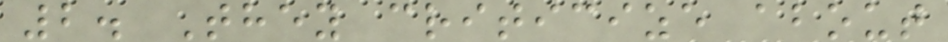2. They criticize about
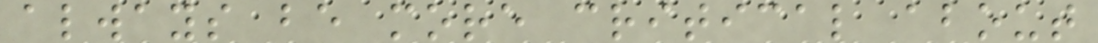always be more critical about
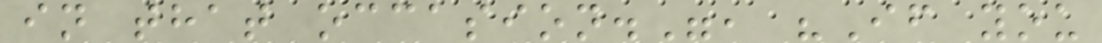in that occasion.", "If you
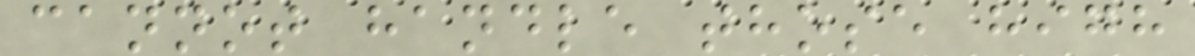cannot handle those high
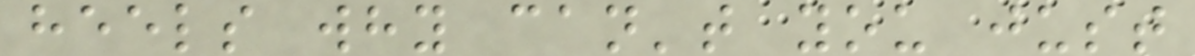heels why can't you just
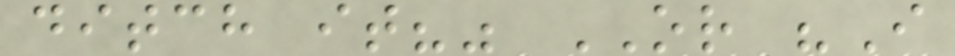ditch it?" OR "I
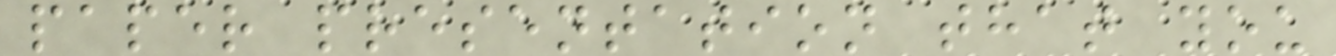paper presentation that you
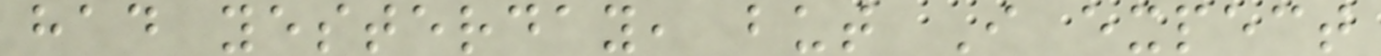had yesterday, but I expect
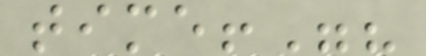time!"?
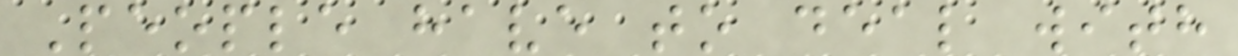People have to deal with
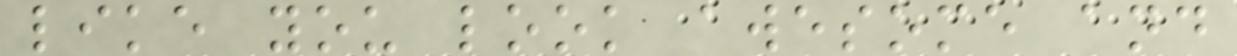like you look awesome and
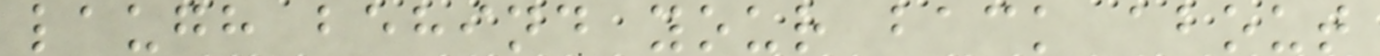laugh behind your back about
